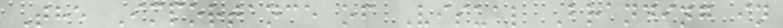The Importance of Visual Branding in
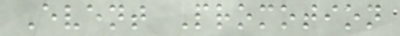Event Promotion
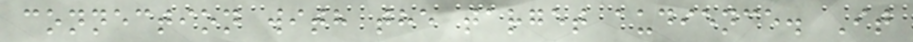connection with the target audience. It
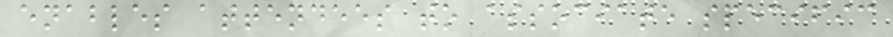enables attendees to associate specific
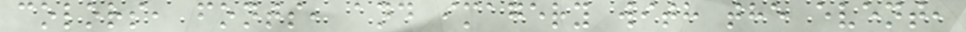colors, fonts, and imagery with the event,
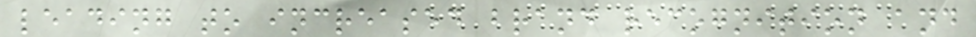leading to increased brand recognition and
